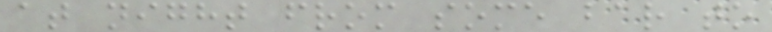at night from some bar to
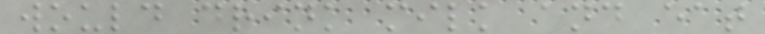would drink milk and eat
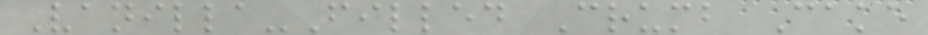Vanilla-Filled Crumb Cake
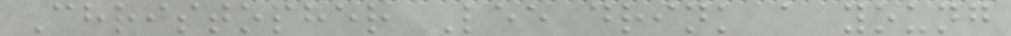Christopher Lee drink a young
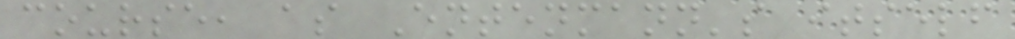course, as Entenmann's itself
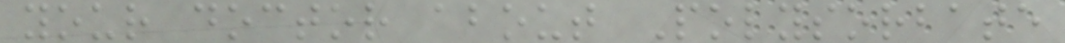your doctor about Polysorbate
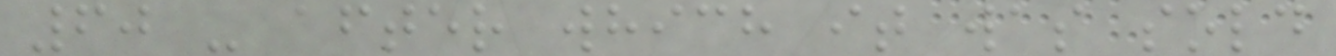60 - after which it was sold
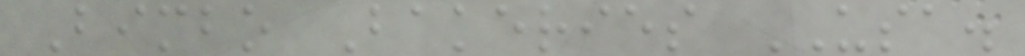Bimbo Bakeries USA.
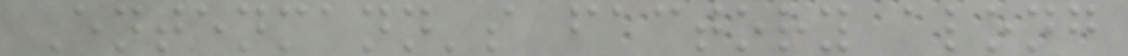Entenmann's factory along
